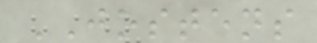JOSTENS
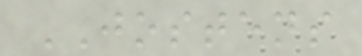JOSTENS
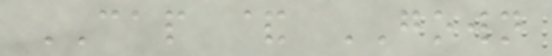CAP & GOWN
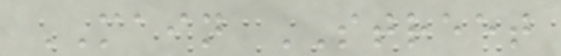MAIN STREET
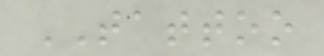TATTOO
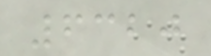6320
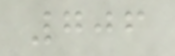706
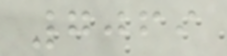7069
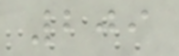209
